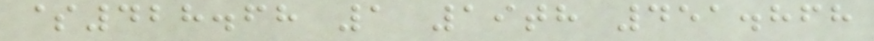$428.68 1 19th 451.868
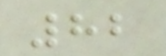82
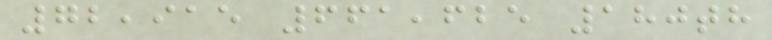72,915 661,625 180th
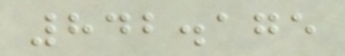842.175
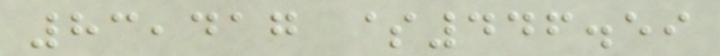83,417 $446.59
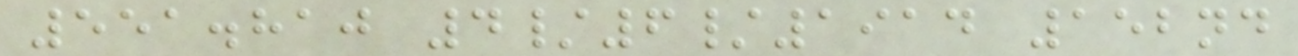551.810 4/6/1914 152nd
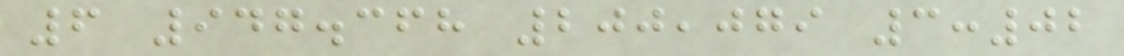6 947.368 200,079 3:02
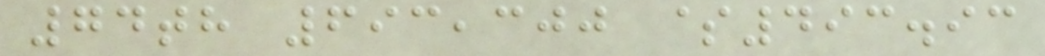74th 693,300 $493.93
